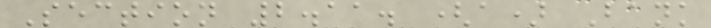Section 2.11. (a) Bank
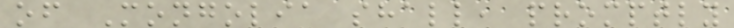of Mongolia shall, promptly
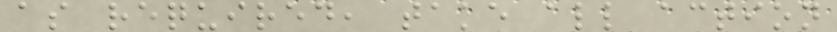as required, take all action
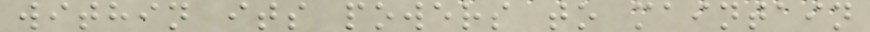within its powers to maintain
